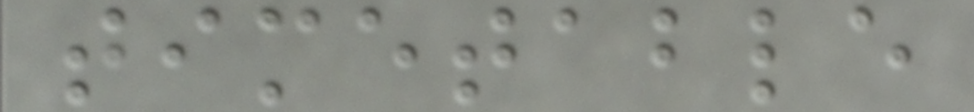timetable
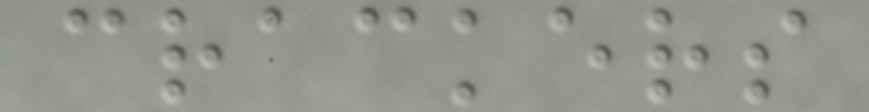crackers
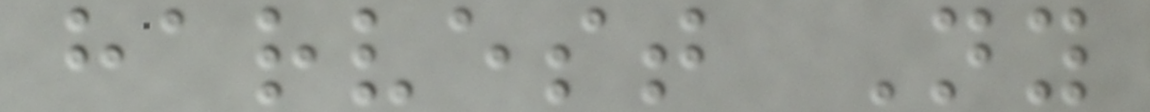harvest Ny
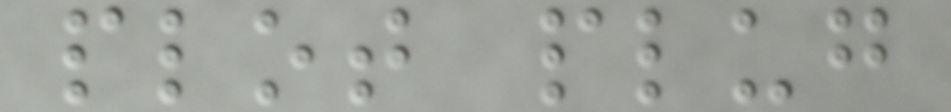plot plug
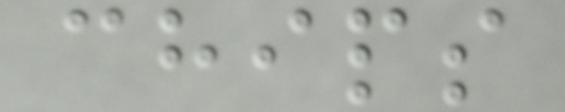chips
